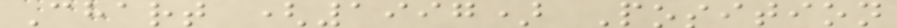Chart (1997) Position
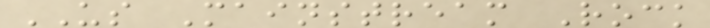US Mainstream Rock
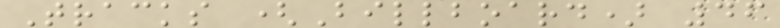Tracks (Billboard) 46
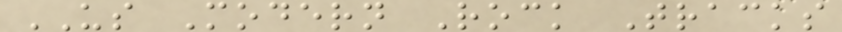US Modern Rock Tracks
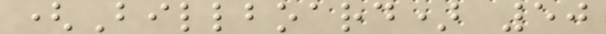(Billboard) 50
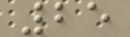25
